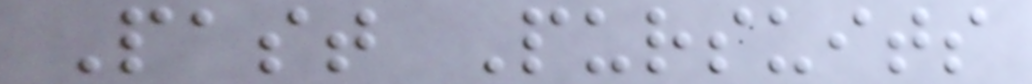Past Pursuits
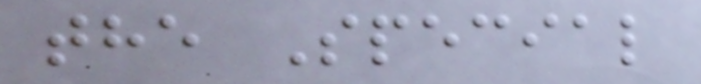the Special
